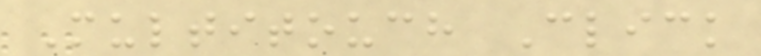Multitouch Click
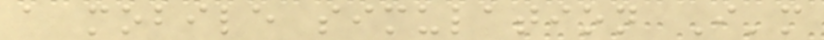a mobile simulation I'm
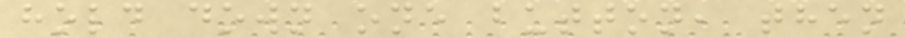hold down one button, then
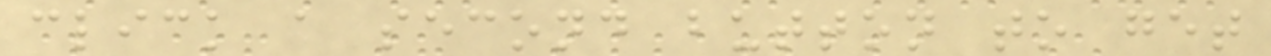click a second button to get
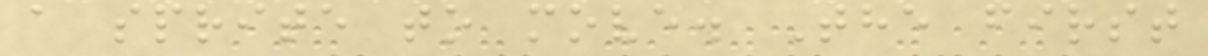a sprite to move. The first
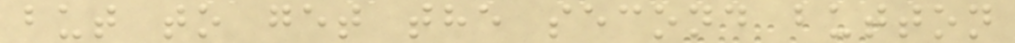but to get the second button
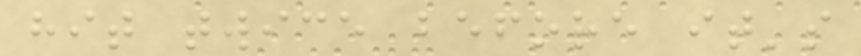hit twice before it's
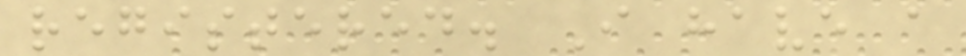registered. I have a
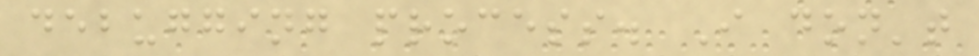debugging process. I don't
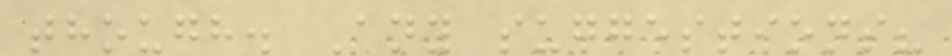though. Any suggestions?
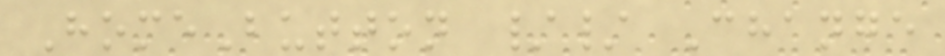HomeButton // Change
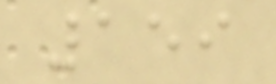159
